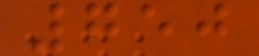750
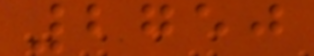2750
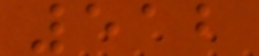512
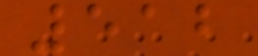512
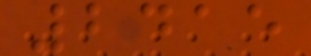2415
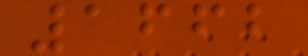1662
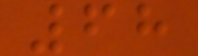68
